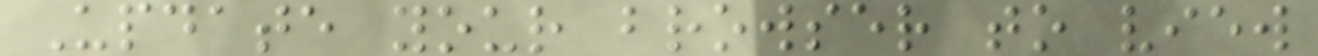Update your browser to view
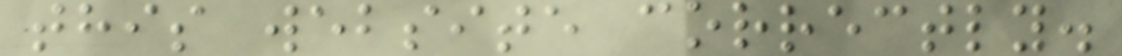this website correctly.
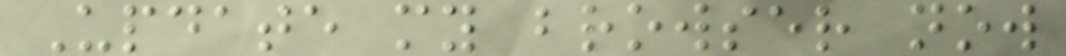Update my browser now
